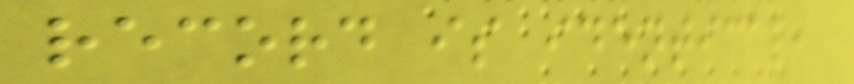record is identical,
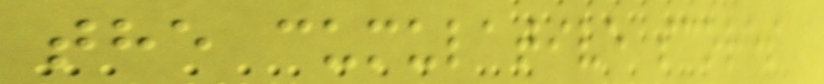the cumulative scores
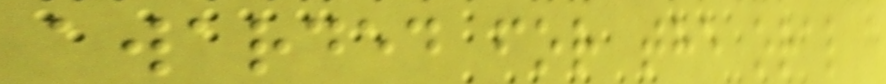awarded for the oral
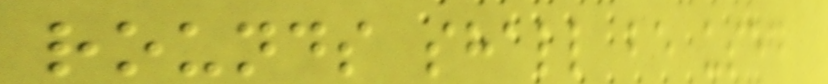rounds shall be used
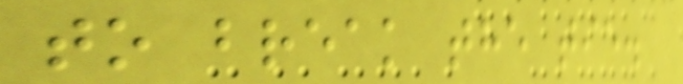to break the tie.
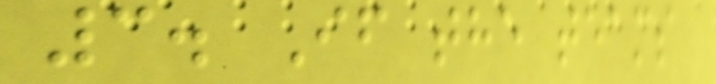3. If the teams
